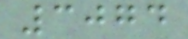3074
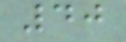40
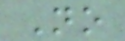No
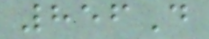856D
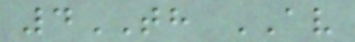4TH AV
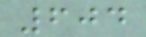604
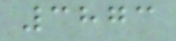3873
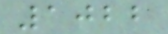1022
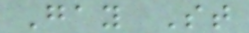Gay St
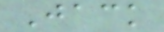Jack
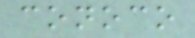conoco
